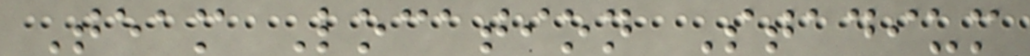Team Location Stadium
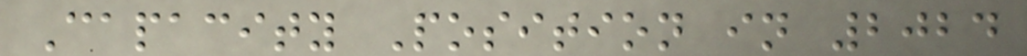Capacity Position in 2024
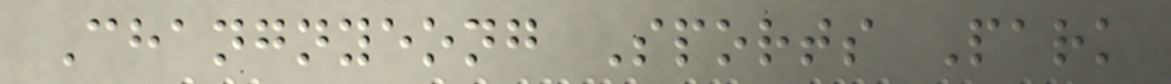Changnyeong Sports Park
